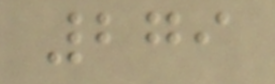279
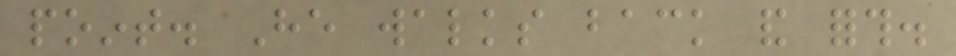point. He walks back and forth.
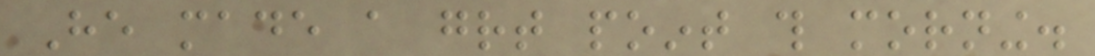He made a great point this morning.
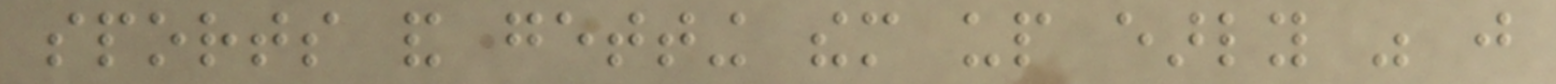sports and getting them up early was just
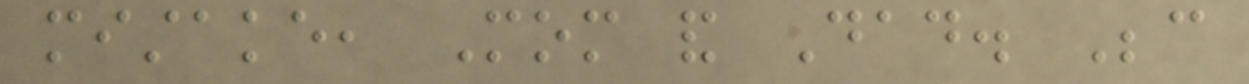mistake, Mom and Dad. Because
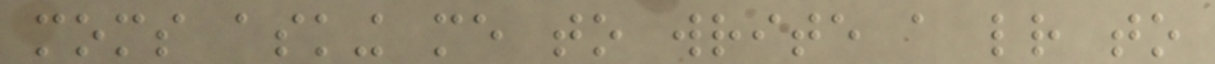moms asking me to write a letter to
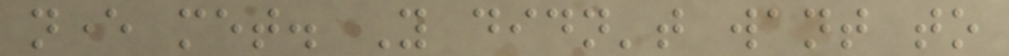never met. You didn't want to
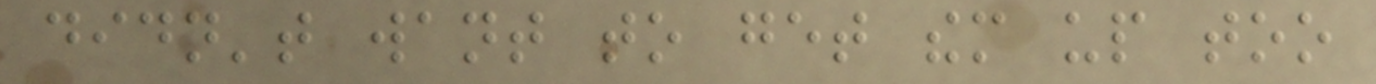didn't want to get them up too
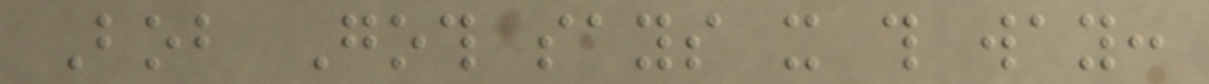Bob Goth says it this way:
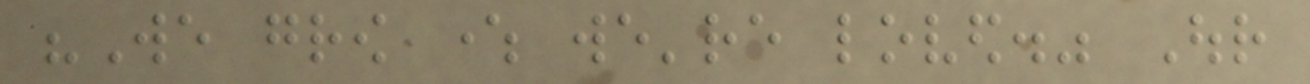"We grow where we're loved." Our
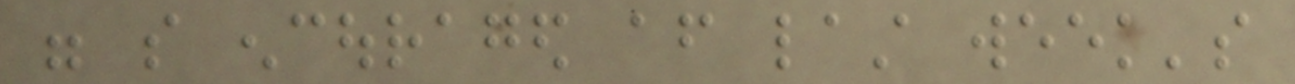were so encouraged after last week's
